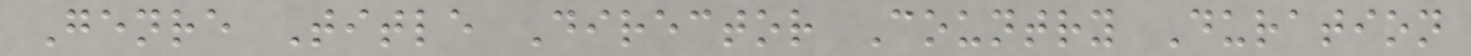Genre Title Director Country Duration
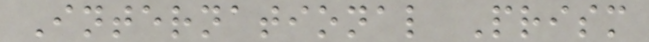International Prism
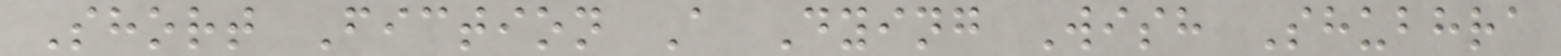Short Fiction A Dying Wish Shubhra
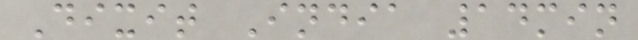Dixit India 14min
